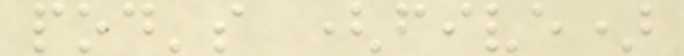pod's (five)
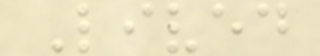Lived
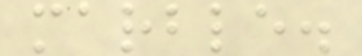marble.
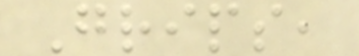Grips,
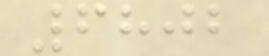6802
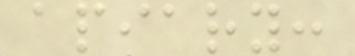apiary:
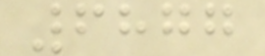6877
